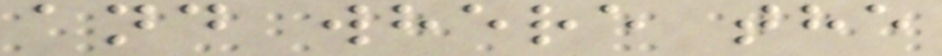and where the
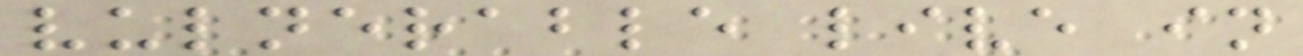vulnerable live in
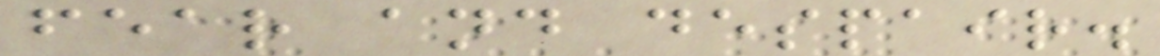fear and despair.
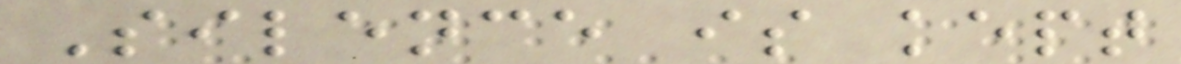Silence is kept
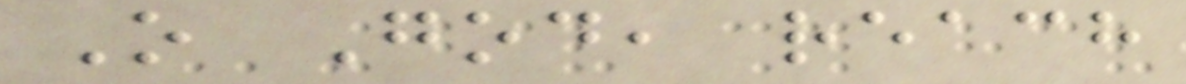O God, reach
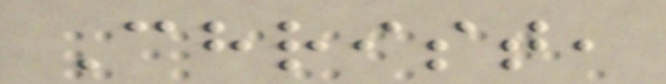Christ,
